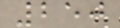250
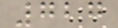727
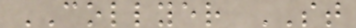COLLYER ST
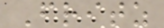Fritz
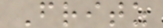Fritz
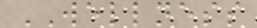WELLNESS
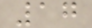17
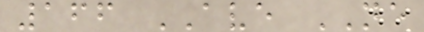166 AVE NE
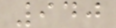940
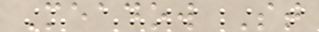Meadow St
